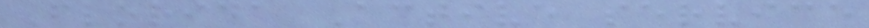Florida Active service
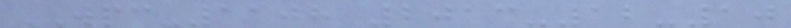WPC-1108 2013-12-10
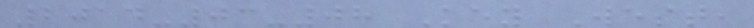2014-03-08 Key West,
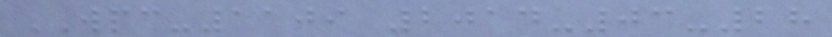WPC-1109 2014-03-28
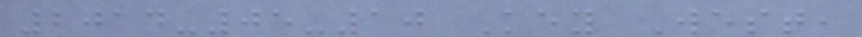2014-05-10 Key West,
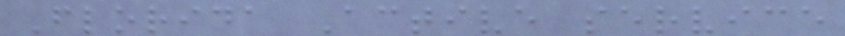Florida Active service
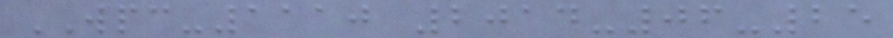WPC-1110 2014-06-25
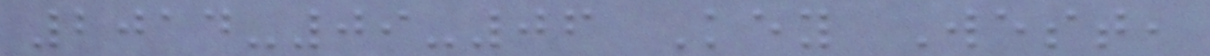2014-09-06 Key West,
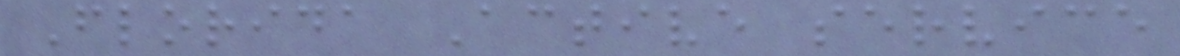Florida Active service
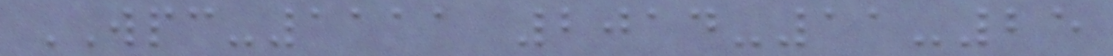WPC-1111 2014-11-25
